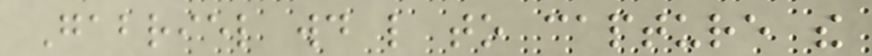Gabriel would like to capture the
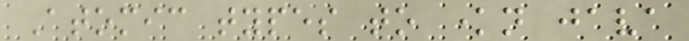Atomic types to known java
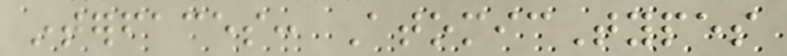interfaces: AtomicTypes
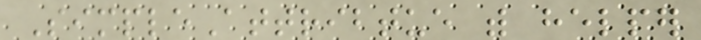SimpleAttribtue with helper
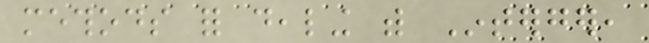methods for dealing with Interger,
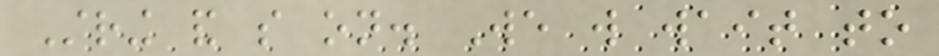String and so on. We will wait to
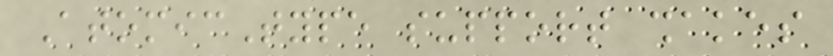AtomicType support shakes
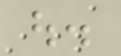out.
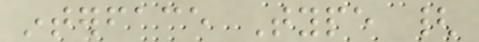interface Type {
